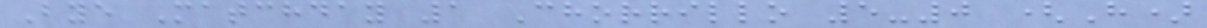Bye Matchday 1 Chorrillo 5-0 (H)
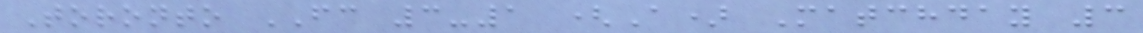Toronto FC 3-1 (A) Matchday 3
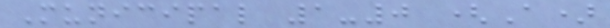Municipal 1-0 (A)
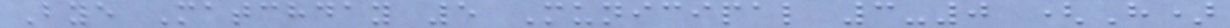Bye Matchday 5 Municipal 3-0 (H)
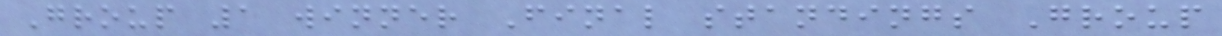Group 1 winner Final standings Group
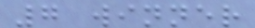7 winner
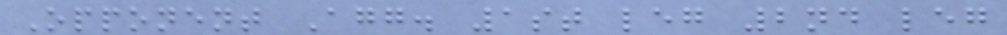Opponent Agg. 1st leg 2nd leg
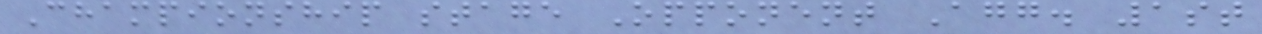Championship stage Opponent Agg. 1st
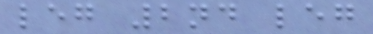leg 2nd leg
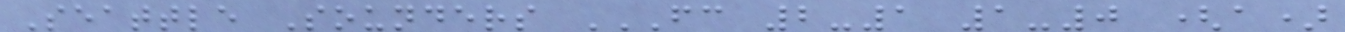Seattle Sounders FC 2-1 1-0 (A)
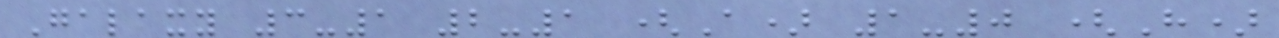Galaxy 3-1 2-1 (A) 1-0 (H)
